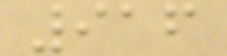916
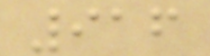916
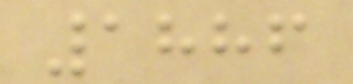1886
